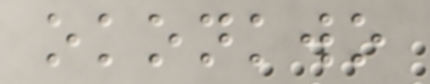okonkwo
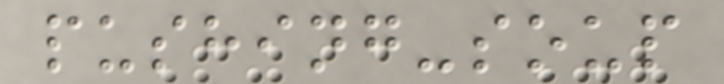pushing-soup
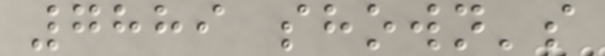7889 shown's
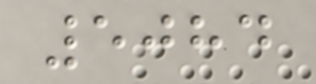5084
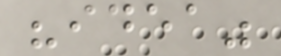"idea"
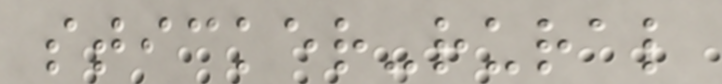sticker-rural
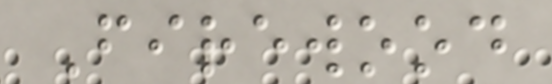Firewood
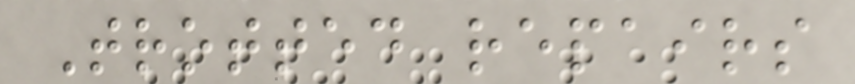Trotted repairs
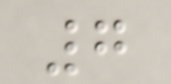7
